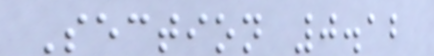Section 0.12
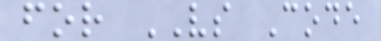for VS Code
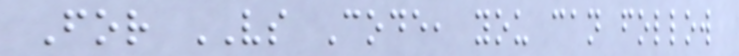For VS Code, you can follow
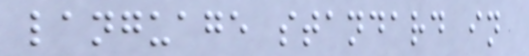language standard in
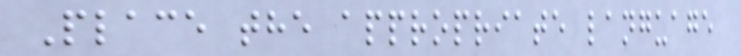Place the appropriate language
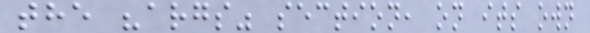the "args" section, on its own
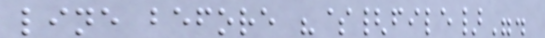line before "${file}".
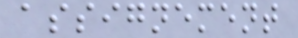assignement
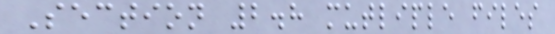Section 2.8 mutliple files
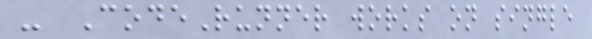- CodeRunner works on single
